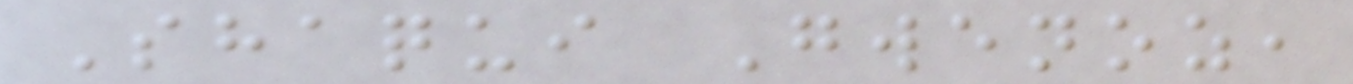Shaqui Gwenoz,
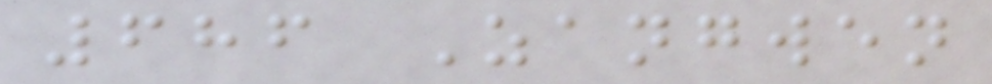686 Zangwen
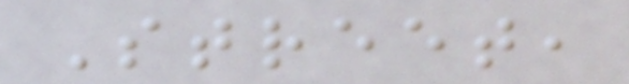Street,
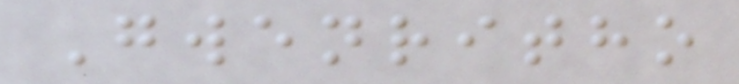Gwenritho
